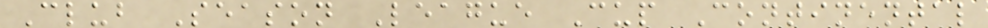Club Season League Cup Continental
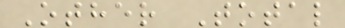Other Total
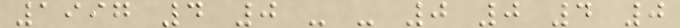1997 4 0 - - 0 0 4 0
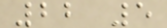22 5
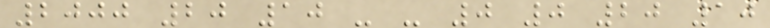2000 20 10 - - 0 0 20 10
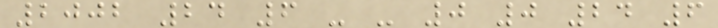2002 24 6 - - 0 0 24 6
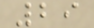29
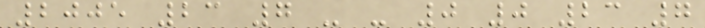2005 23 7 - - 0 0 23 7
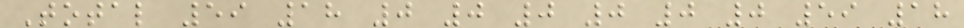Total 59 18 0 0 0 0 0 0 59 18
